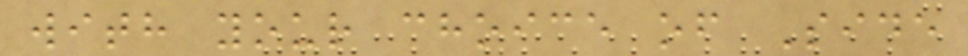with your choice of Side
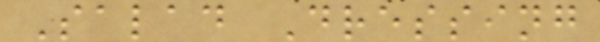Salad Dressing
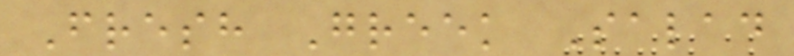Fresh Greek Salad
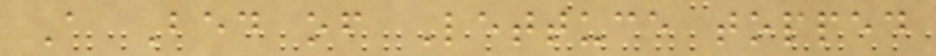A Bed of Lettuce topped
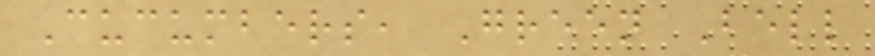Cucumbers, Green Bell
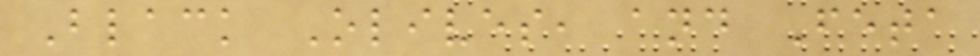Black Olives, and Feta
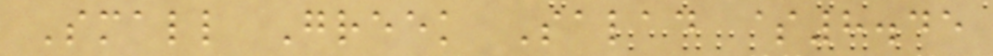Small Greek Salad $8.45
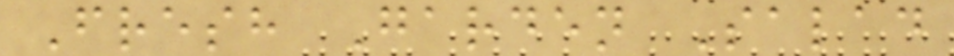Fresh Garden Salad
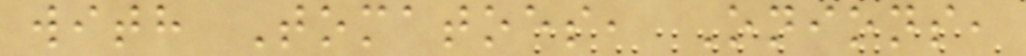with Tomatoes, Onions,
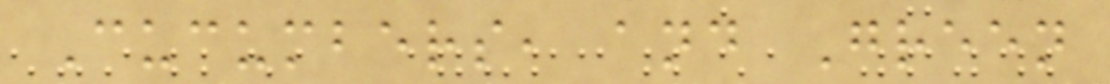Cucumbers, and Green
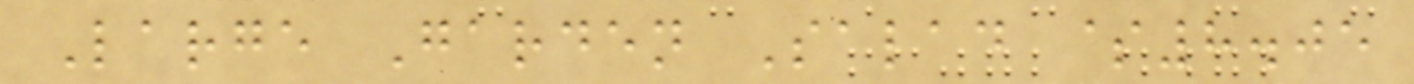Large Garden Salad $8.05
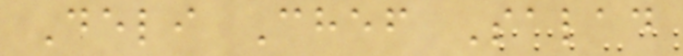Deli Chef Salad
